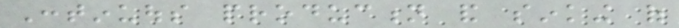Continuous production and sinking of
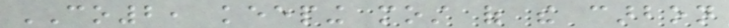CO2, keeping most of the carbon
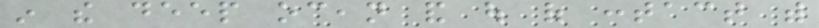in the deep ocean and out of contact with
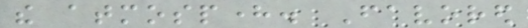the atmosphere. Favored
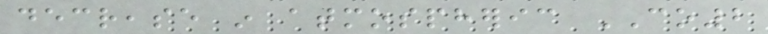decrease in atmospheric CO2
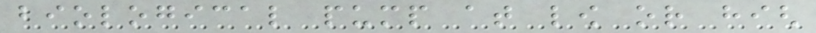biological pump at low or high
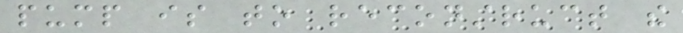pump is to reconstruct the
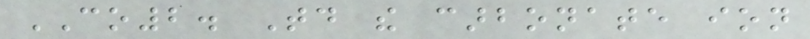CO2. Today the carbonate ion
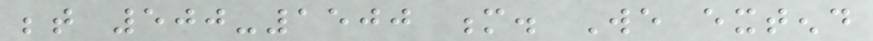between 500-1500 m. We extend
